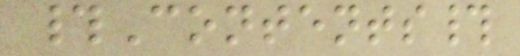#Contents#
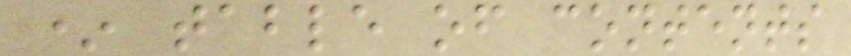* table of contents
